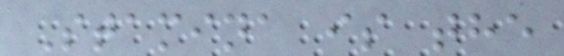Stamina is the
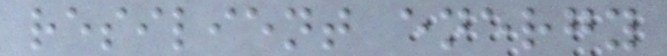resilient energy
